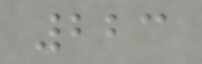223
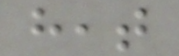heat
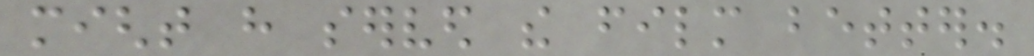might have served the film better.
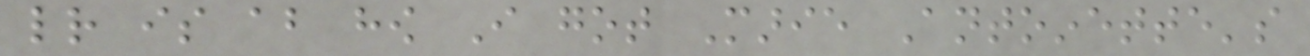letter is about how I got Marie Antoinette's
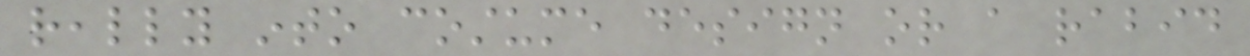really into costume design or a rabid
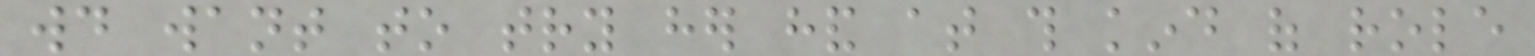would want to try her hand at this kind of role
